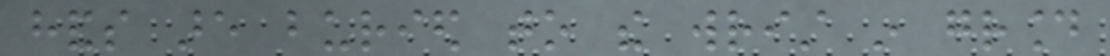hands are buried to the wrist in ground
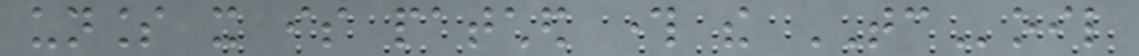unless it is patched through the TCoil
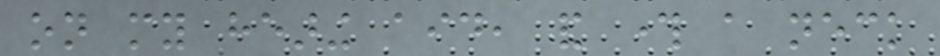on my hearing aid, and through a neck
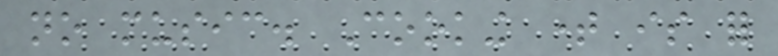no music. Cooking time is for
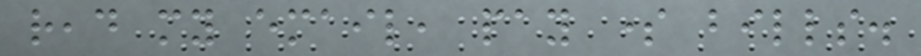read my email, pay some bills.
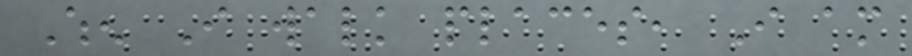When I walk places, I am
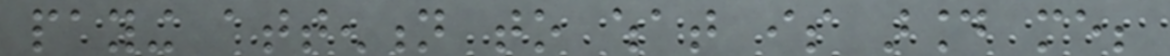paying attention to what is around me;
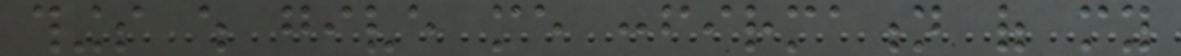things which give me confirmation of my
